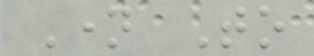Name To
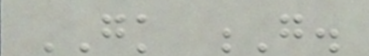GK G.
